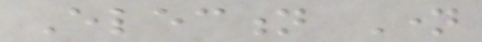Election Name
